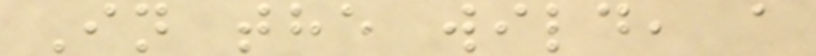In the wild, a
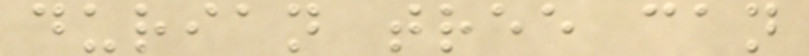durian tree can
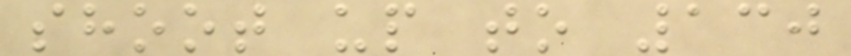shoot up to 130
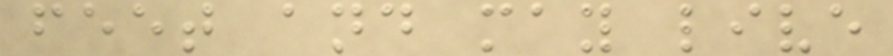feet and may live
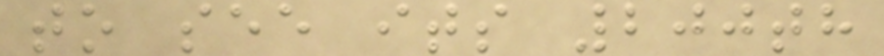to see its 200th
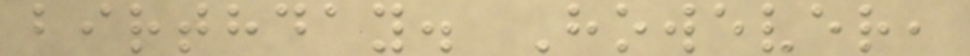birthday. However,
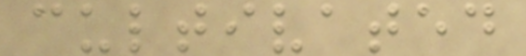cultivated
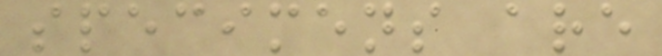specimens are
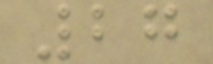27
